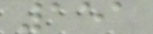151
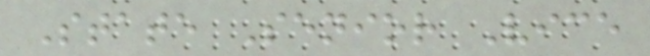State Senior Vice
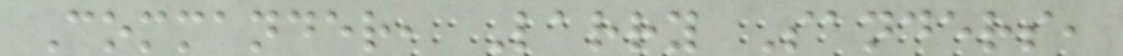Commander, Larry Sanders,
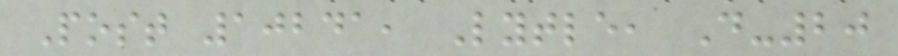Post 10241, Lytle, D-20
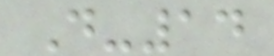D-14
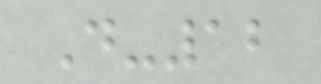D-12
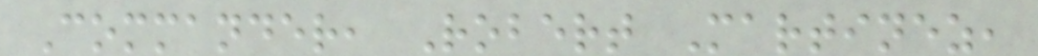Commander, Robert Martinez,
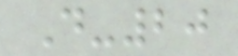D-20
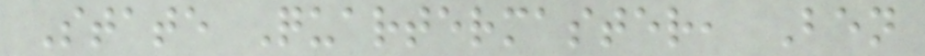State Quartermaster, Ben
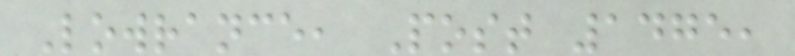Lowrance, Post 1475,
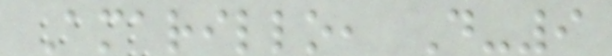Amarillo, D-9
